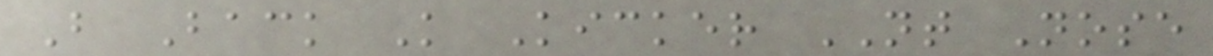B Back K Kicker NT Nose
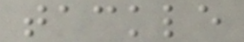tackle
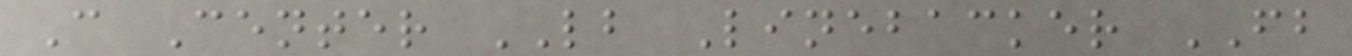C Center LB Linebacker FB
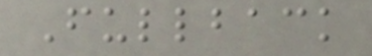Fullback
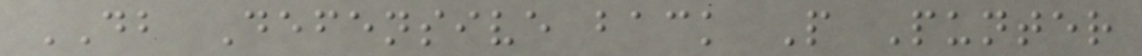DB Defensive back P Punter
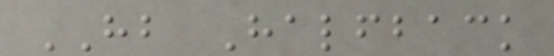HB Halfback
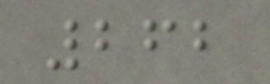262
